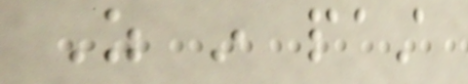As in past
